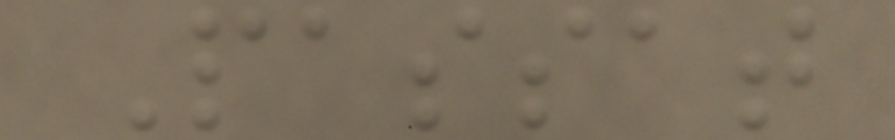Passat
